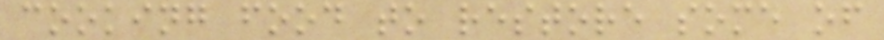cooking food to restore some of
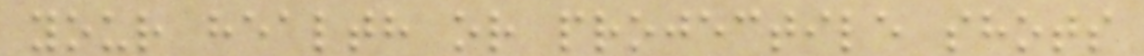your health or projectile shots
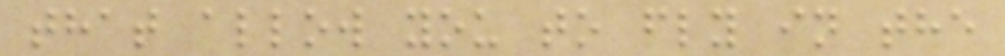that allow you to fly in the
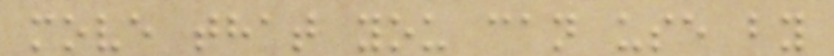move that you can use by
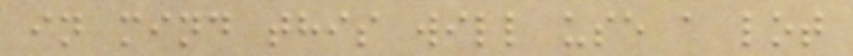in mind this will use a lot
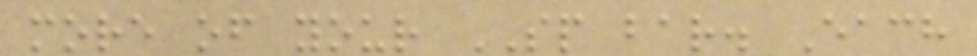more of your SP bar. Each
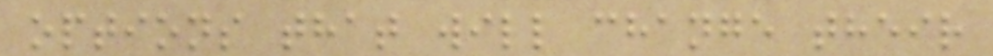options that will change their
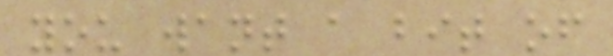you want a bit of
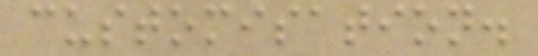customisation.
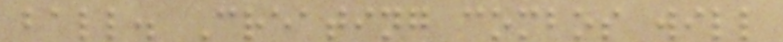ball. Creating combos will
